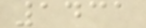1431
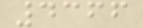4366
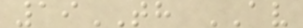19TH AV
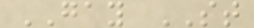GAY ST
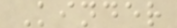Kinder
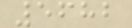5682
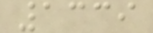1339
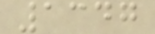1347
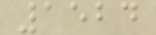1524
